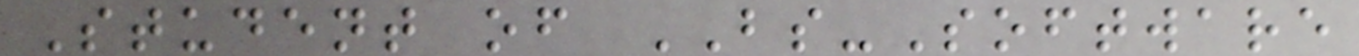Student of BS-Software
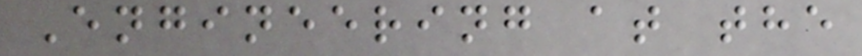Engineering at the
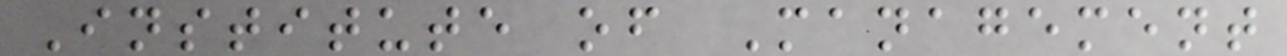Institute of Management
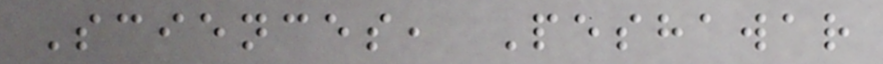Sciences, Peshawar
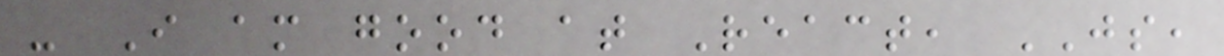- I am good at React, JS,
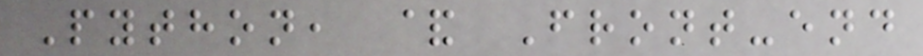Python, & Front-end
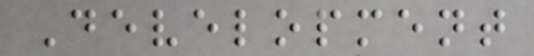Development
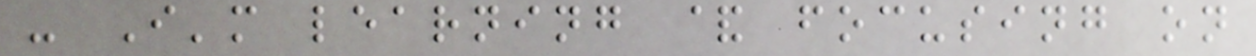- I'm learning & focusing on
